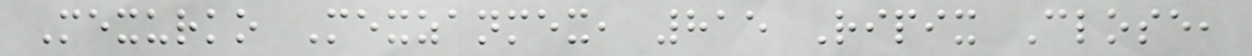Mexurko Mexzanmex, 815 Ripix Close,
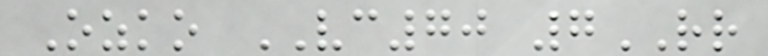Ozko VC70 7RR
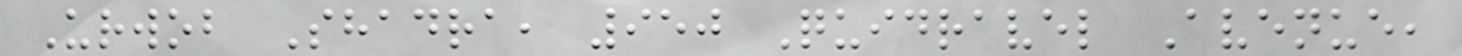Urwob Shadra, 950 Quidravel Avenue,
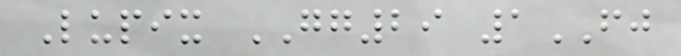Lupix GG29 1FJ
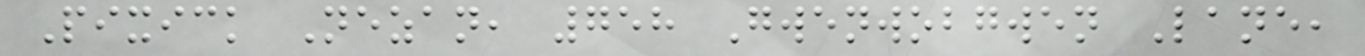Pixick Nezan, 758 Gwenwobgwen Lane,
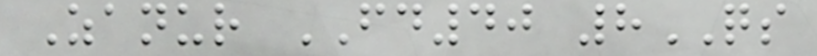Zanur FD40 8QS
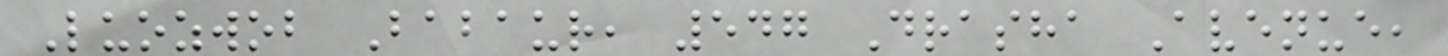Luozwob Babaur, 547 Drasha Avenue,
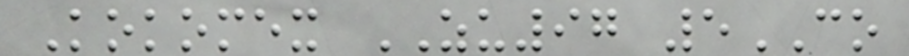Kokomex ZU97 5CO
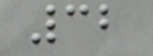32
